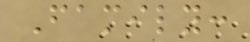Family:
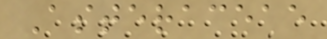Asteraceae
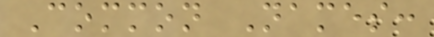Common Names:
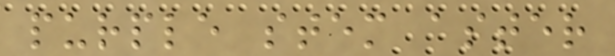purple stem aster
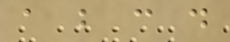a b c d
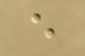e
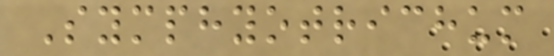Symphyotrichum
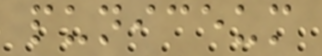puniceum
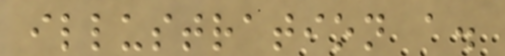illustration a.
